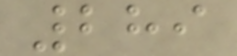289
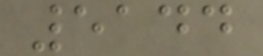5144
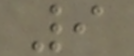9
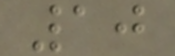10
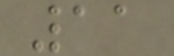11
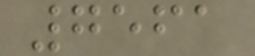7561
